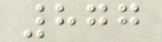877
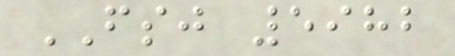FSJ 5982
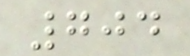704
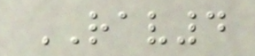RAV4
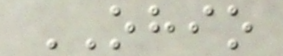OHIO
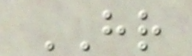HR
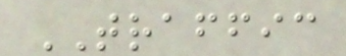TRAFFIC
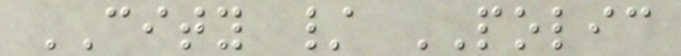CITY / POLIC
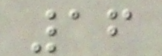16
